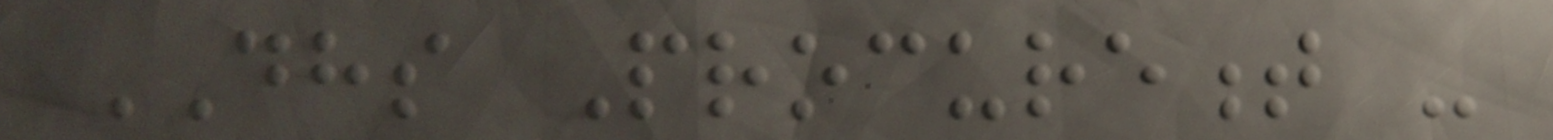DHS Procurement -
